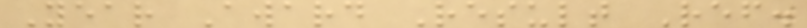Year Award Result Ref.
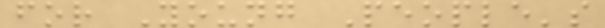for Young People's
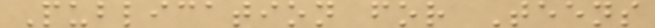Publication for Teens
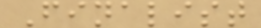Finalist
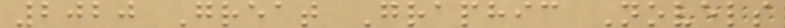2020 Great Graphic Novels
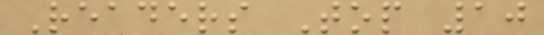Readers Top 10
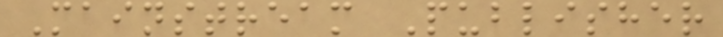Mainstream Publisher
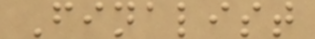Finalist
